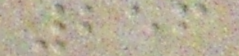256
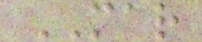MAR
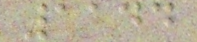1144
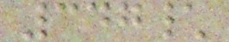347\
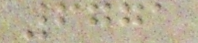6771
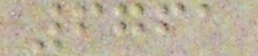6761
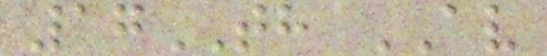17TH AV
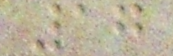17
